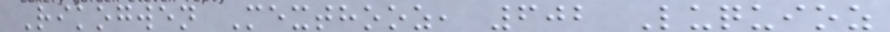Rikogwen Mexthooz, 602 Luquioz
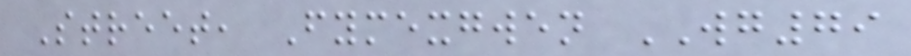Street, Fymexgwen WG79
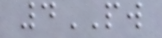4PW
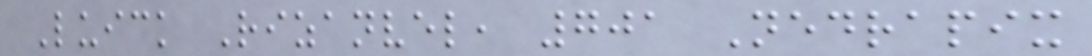Luick Rizanvel, 701 Nedrapix
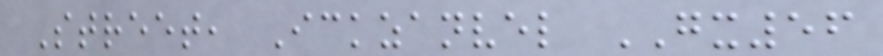Street, Ickzanvel GX56
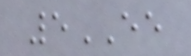5EE
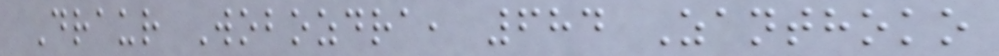Draur Wobozdra, 684 Zanthoko
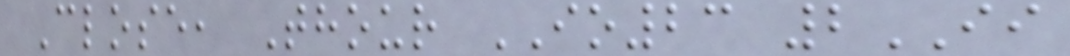Close, Thour IO23 2II
